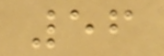56
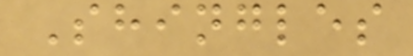Shingles
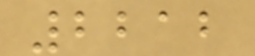2212
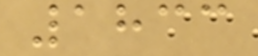1833
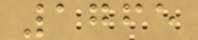1765
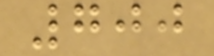700
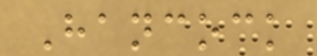Hancock
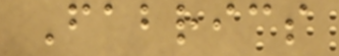Fabrics
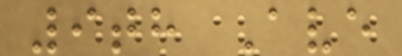9th Ave
